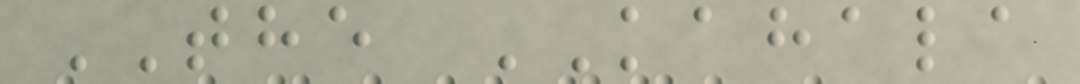THE KAHALA
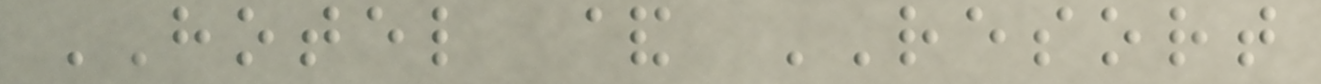HOTEL & RESORT
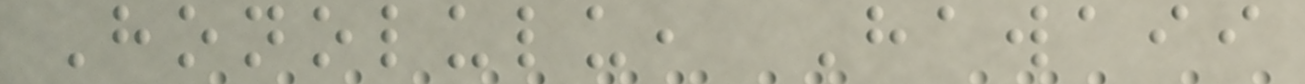Honolulu, Hawaii
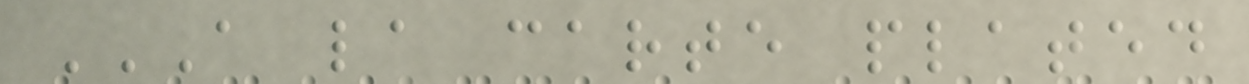A LA CARTE PLATED
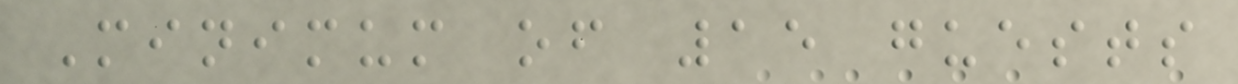Minimum of 15 guests
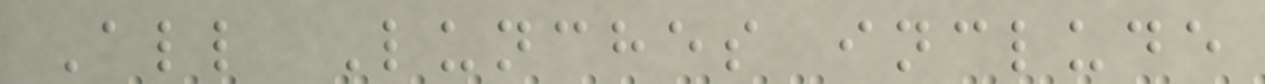All Lunches include
